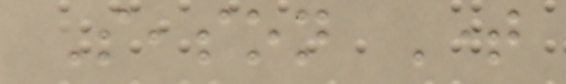Season Time
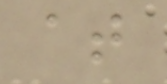at
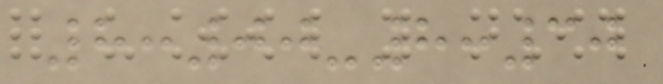8:00-8:30
